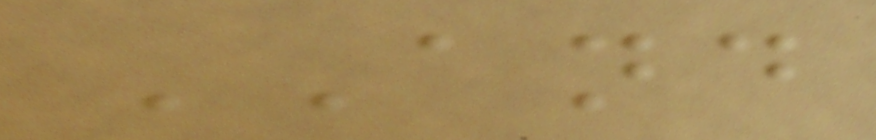AND
